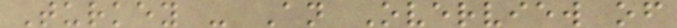Turkey - An Overview of
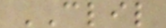CLIL
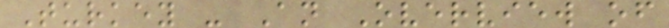Turkey - An Overview of
